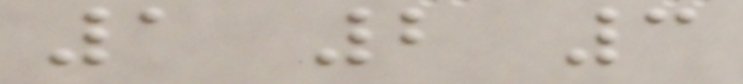1 2 3
